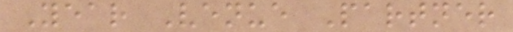Year Venue Partner
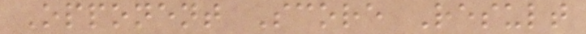Opponent Score Result
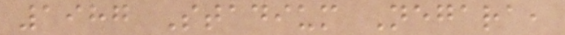1987 Stadium Negara,
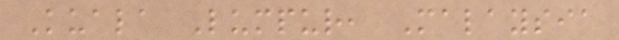Kuala Lumpur, Malaysia
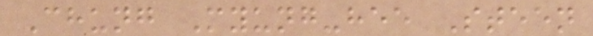Chung Myung-hee Steen
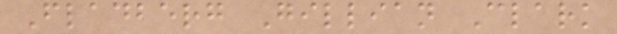Fladberg Gillian Clark
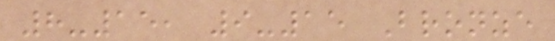8-15, 9-15 Bronze
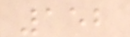152
